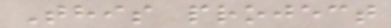This project
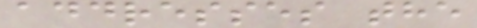addresses the
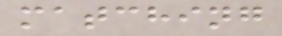matching
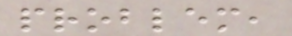problem,
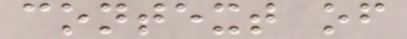context of
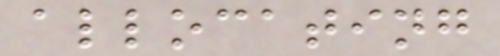allocating
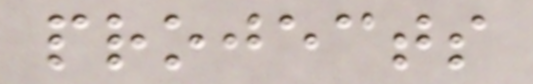projects
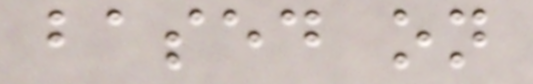based on
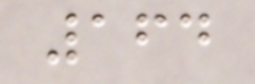164
